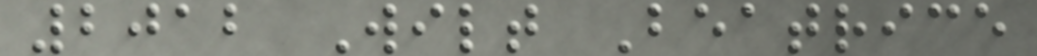2012 Wilt Beatrice
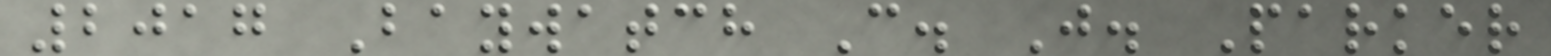2017 Baywatch C. J. Parker
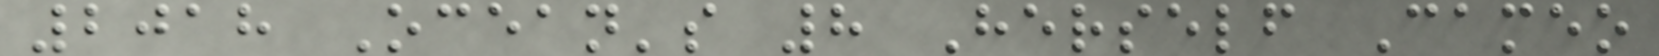2018 Ocean's 8 Herself Cameo
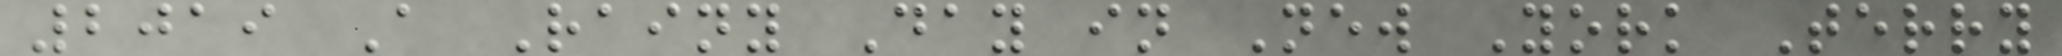2019 A Rainy Day in New York Terry
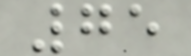75
